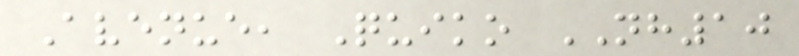Avenue, Quiko NH10
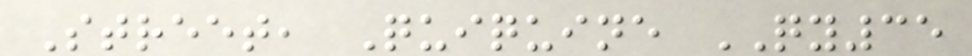Street, Quiquine QY35
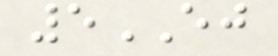5EJ
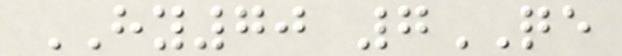HY70 7QE
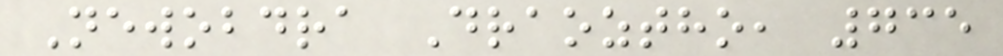Newobdra Draoztho, 735
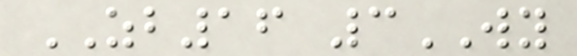ZB16 3WY
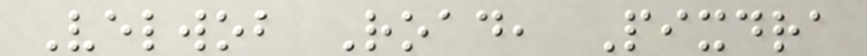Velwob Road, Pixdra
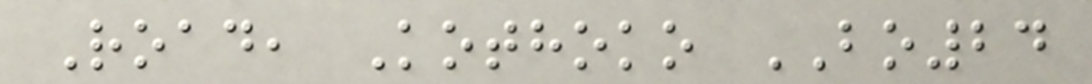Road, Kothoko BO24
